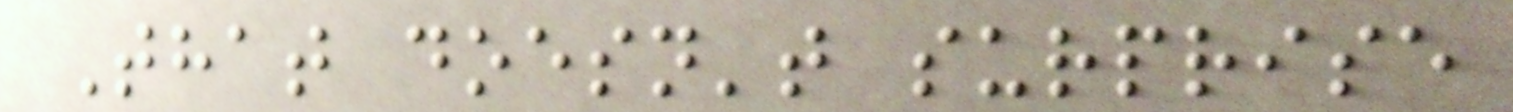That doesn't surprise
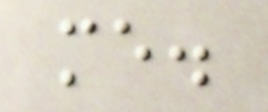me.
